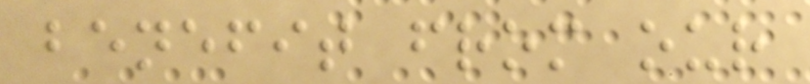benefit from our
